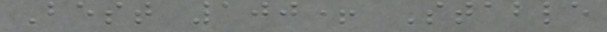Best 100+ Stable
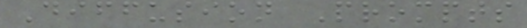Diffusion Prompts
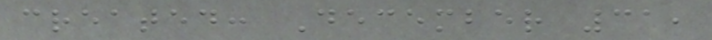created: December 31,
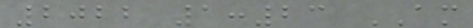2022 1:23 AM
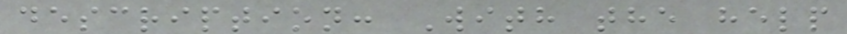description: With the help
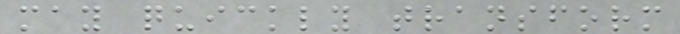may quickly transform
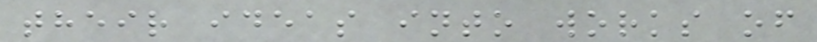their ideas into works of
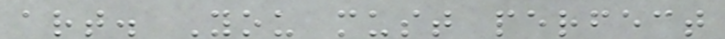art. You must perfect
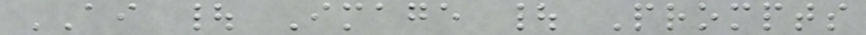AI | Image | Prompts
